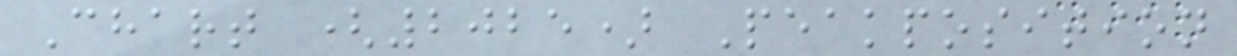Chart (2025) Peakposition
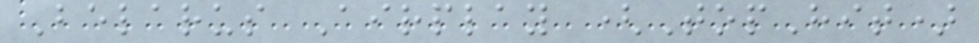Belarus Airplay (TopHit)
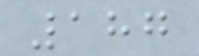187
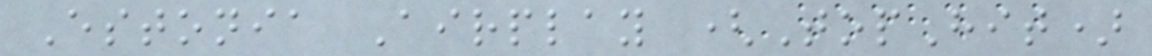Estonia Airplay (TopHit)
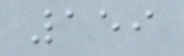159
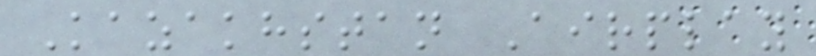Kazakhstan Airplay
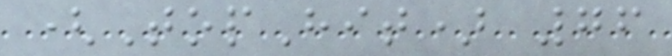(TopHit) 76
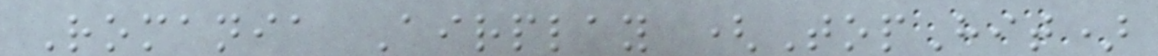Romania Airplay (TopHit)
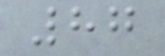87
